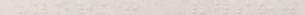York: Verso.
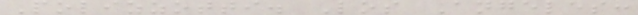Polizzotti. Los Angeles:
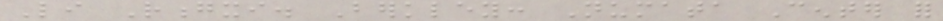Li Rongxi. Berkley: Numata Center for
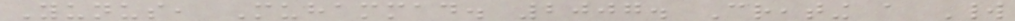Yunus, Muhammad. 2007. Creating a World
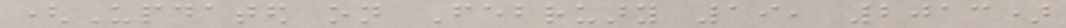(Updated on February 19, 2013)
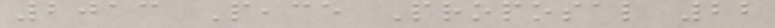2013 Peace Proposal 22
